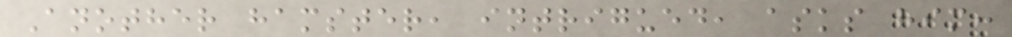Another hamster, intrigued, asks him:
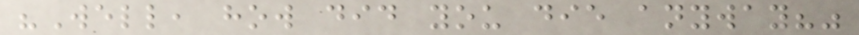"Well, how did you die anyway?"
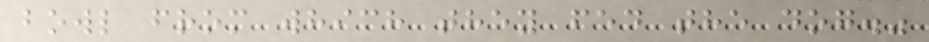bowl from which they fed the dog."
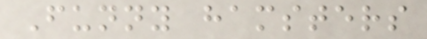Funny hamsters
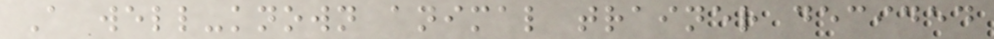A well-known animal trainer decided
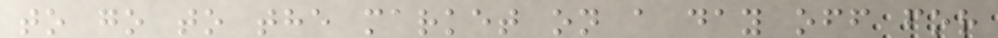to go to the market on a day off for
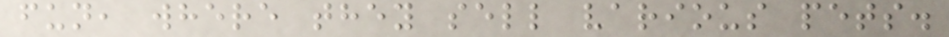fun, where they sell various pets.
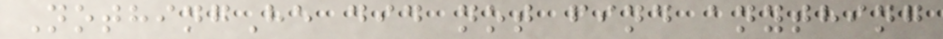NothingHe did not find anything
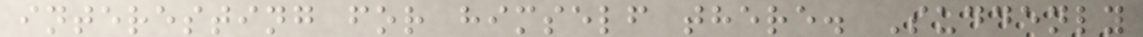interesting for himself there. Suddenly
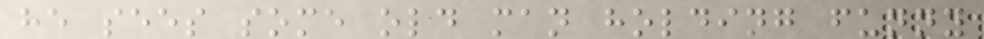he sees some old man holding funny
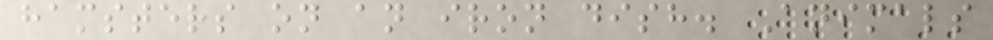hamsters on an iron dish. Animals
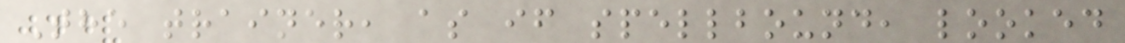The trainer, as if spellbound, looked
